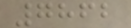7862
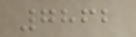7862
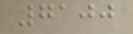7100
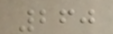260
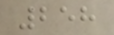258
